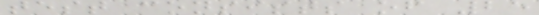test consists of 25
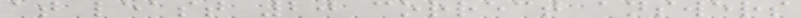at least 20 correct answers
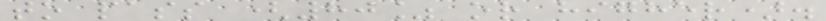to pass (80% or higher).
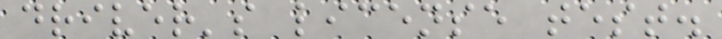driver's license test.
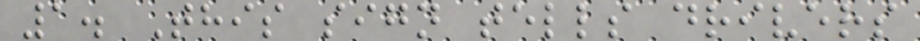1. This sign tells drivers
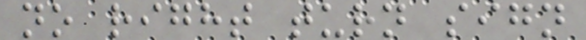no right turn sign
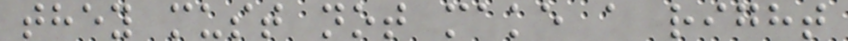they must not make a right
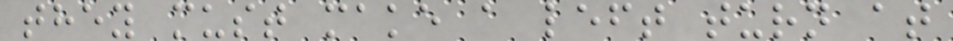they must make a left turn at
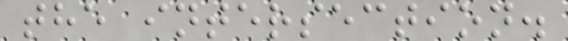the intersection.
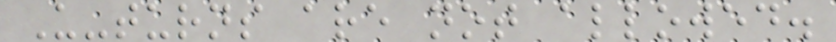U-turns are not allowed.
